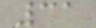31
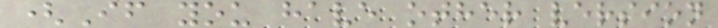(If you have other version
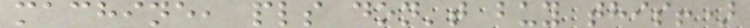machine, pls don't buy this!)
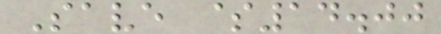Save $14.00
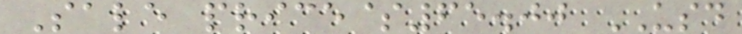Sale price$65.00 USD
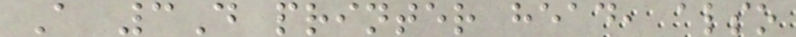A 3D printer head, also
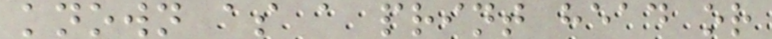known as a print head or
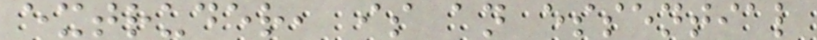extruder, is an essential
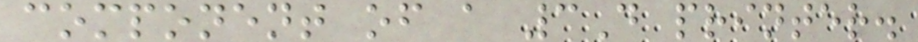component of a 3D printer.
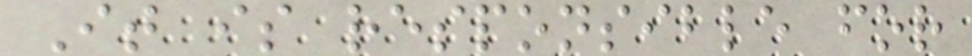It is responsible for
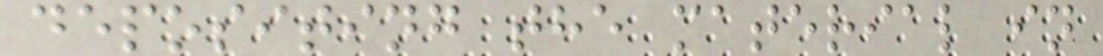depositing the material in
